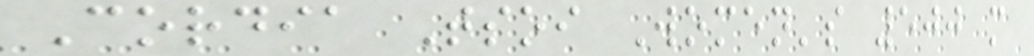Cordia Tsoi Women's 500 m
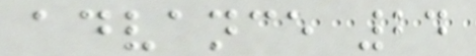advance 24
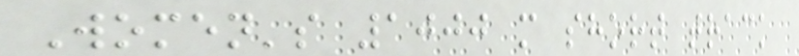Women's 1000 m short track
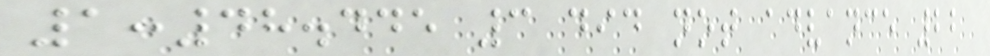1:48.445 3 did not advance 22
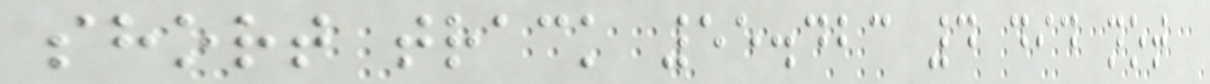short track 55.423 4 did not
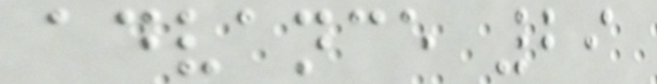advance 29
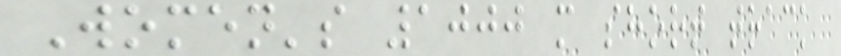Women's 1000 m short track
